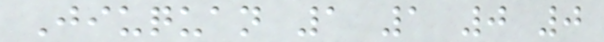Jiuquan 1 1 0 0
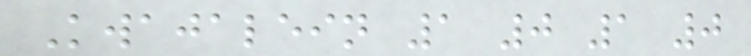Kwajalein 1 0 1 0
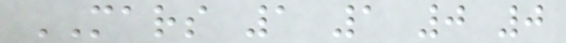MARS 1 1 0 0
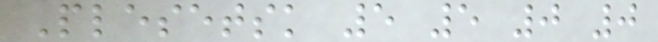Plesetsk 5 5 0 0
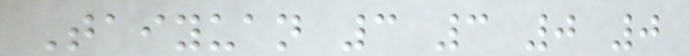Taiyuan 3 3 0 0
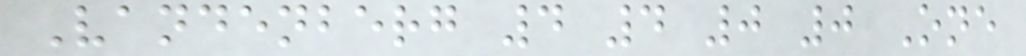Vandenberg 4 4 0 0 One
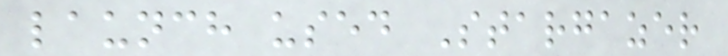launch used Stargazer
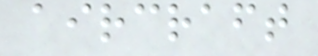aircraft
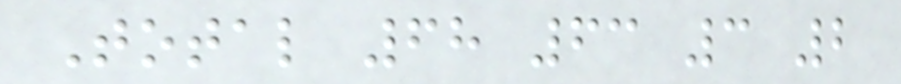Total 68 63 3 2
